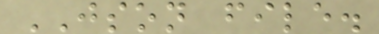JSON file.
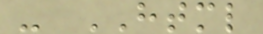- HTML
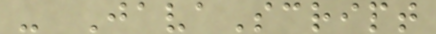- JavaScript
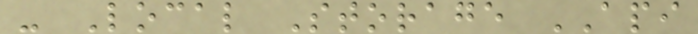- Local Storage API
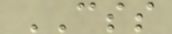CSS
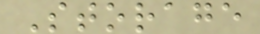Storage
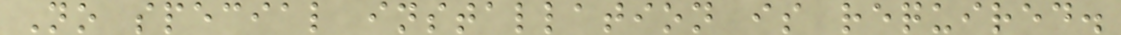No special installation is required.
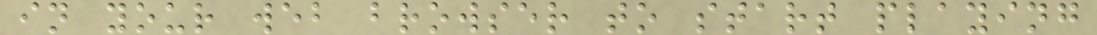in your web browser to start playing
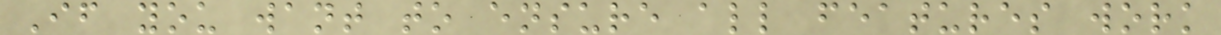If you want to ensure all features work
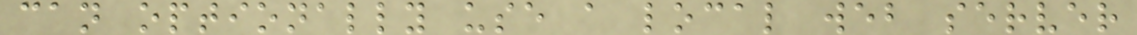can optionally use a local web server
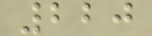220
